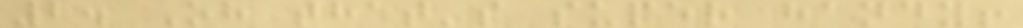2. Oh that's super handy!
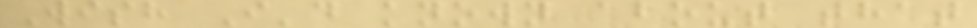Wish I'd known about that
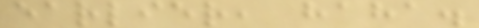earlier, haha.
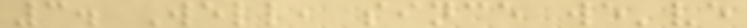3. Well, since we've
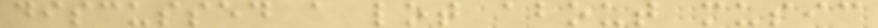discussed a lot about music
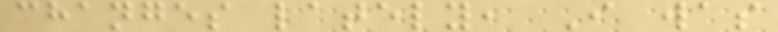changes lately, I was
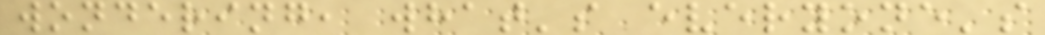wondering, what's everyone's
